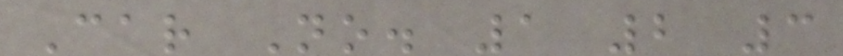Car No. 1 2 3
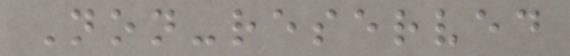Non-reserved
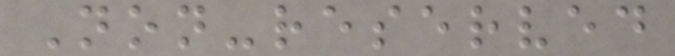Non-reserved
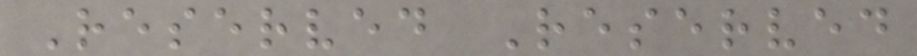Reserved Reserved
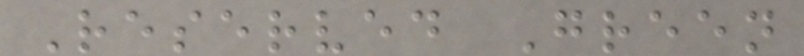Reserved Green
